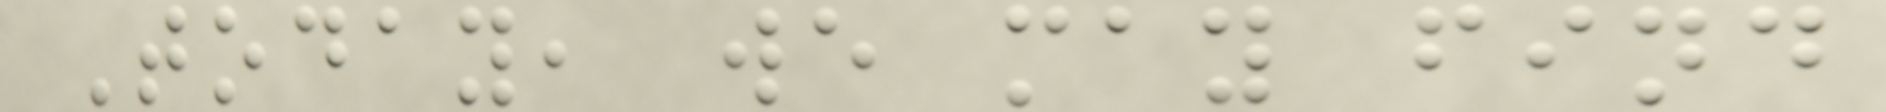Today, we may find
